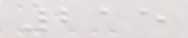215
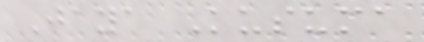Jaya Kusuma
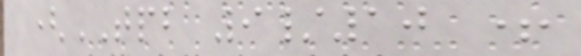(TPB 9/10 +
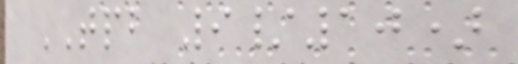TPB 9/10)
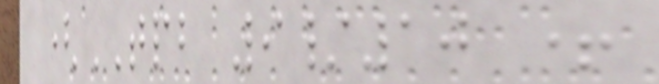(TPB 9/10 +
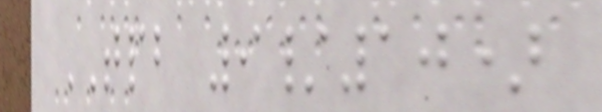TPB 9/10)
